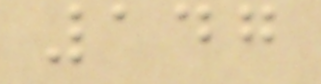147
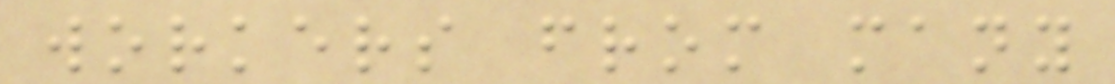workers from many
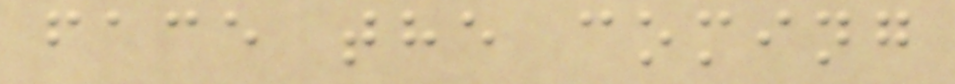face the coming
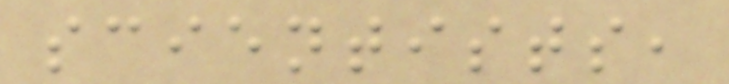scientists,
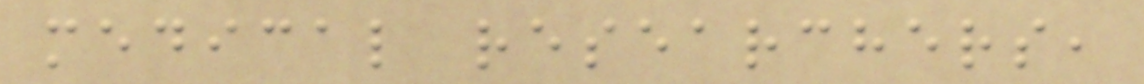medical researchers,
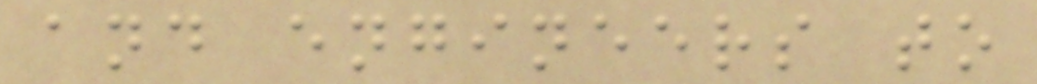and engineers to
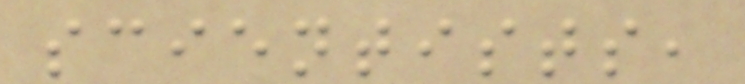scientists,
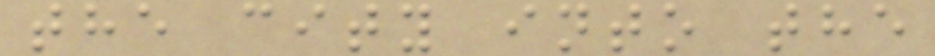the city into the
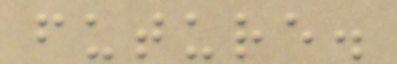future.
